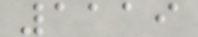1119
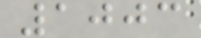1003
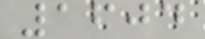1604
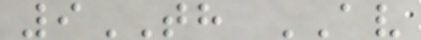9TH AV
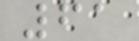61
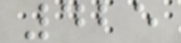425
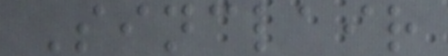Sinclair
